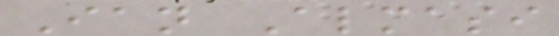Ian Almasi
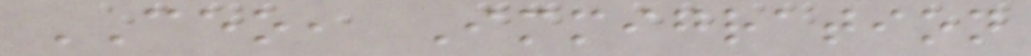CEO, Immigration
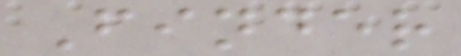Finder
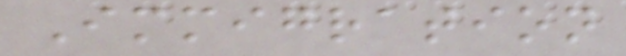Immigration
